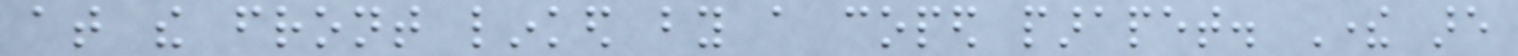at the front linked by a coped parapet. There are
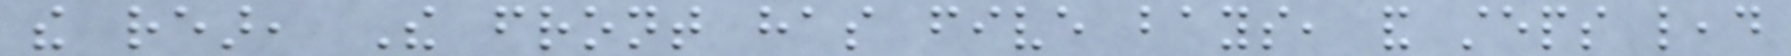the rear, The front has five bays, and steps lead
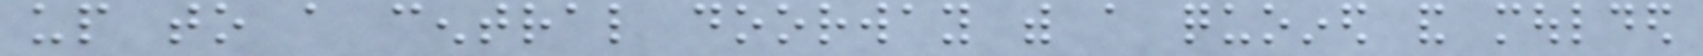up to a central doorway with a quoined and moulded
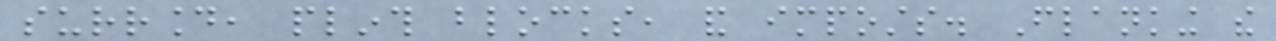surround, plinth blocks, and imposts. Flanking the
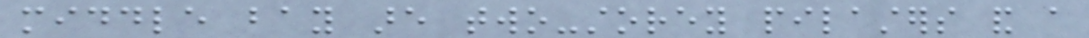middle bay are two-storey pilasters and a
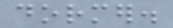dormer.
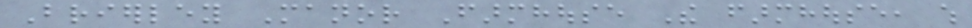Brierley Manor Farmhouse The farmhouse, which
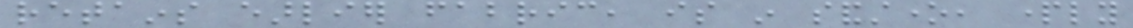retains earlier fabric, is in sandstone, partly
